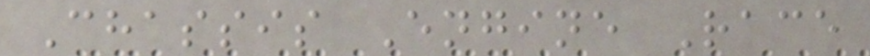Chassis Engine Race
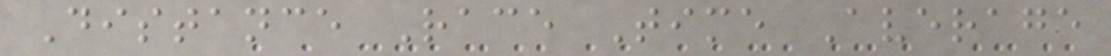Distance Race Time Average
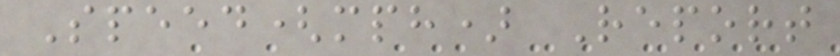Speed(mph) Report
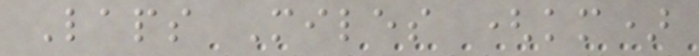Laps Miles (km)
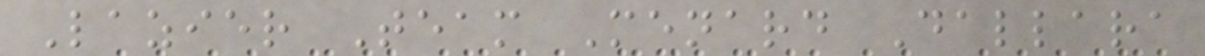Lazier Team Menard Dallara
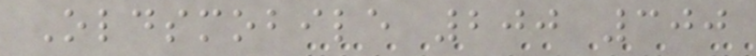Oldsmobile 200 300
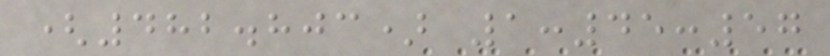(482.803) 1:45:57
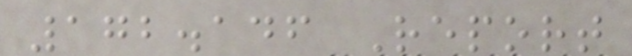172.146 Report
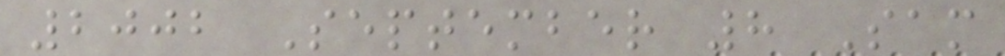2002 September 8 Sam
